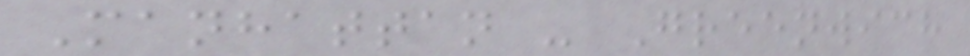Manhattan - Greenwich
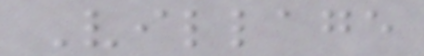Village
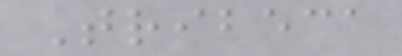Tribeca
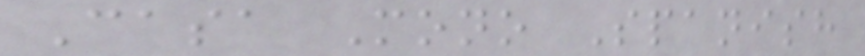Casa Mono Spanish
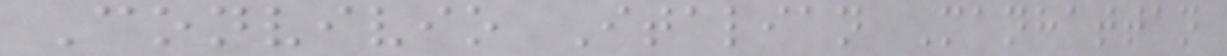Convivio Italian Manhattan
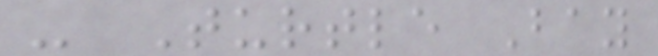- Turtle Bay
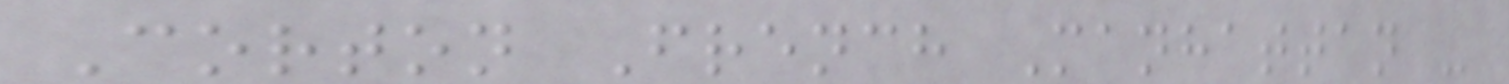Corton French Manhattan -
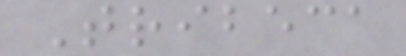Tribeca
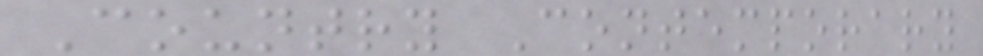Country Contemporary
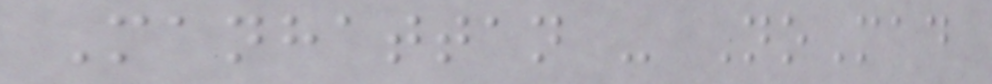Manhattan - NoMad
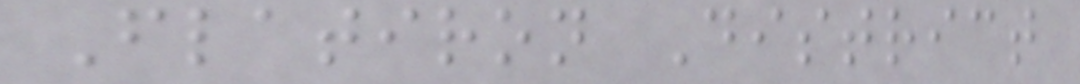Flatiron District
